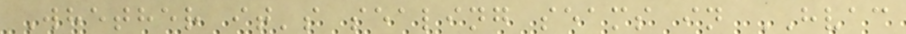Whether it's sealing seams in HVAC
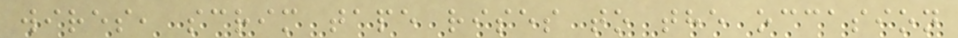wires, scrim tape rises to the occasion
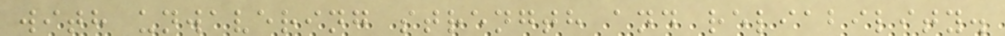with unwavering strength and reliability.
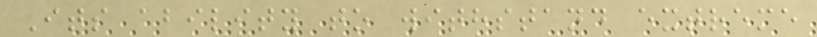Its ability to withstand extreme
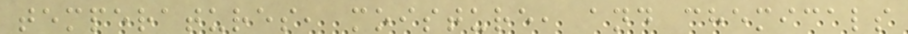temperatures, moisture, and chemicals
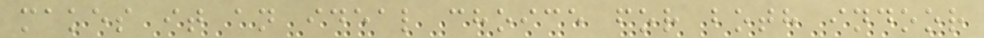makes it an ideal choice for both indoor
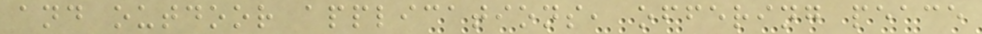and outdoor applications, offering peace
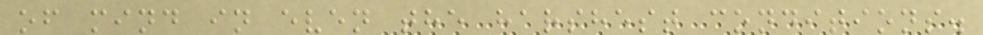of mind in even the harshest conditions.
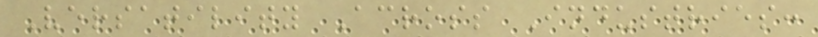Versatility Across Industries:
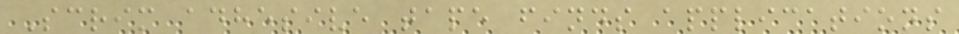Scrim adhesive tape finds applications
